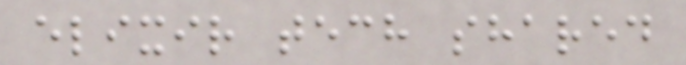elixir tech shared
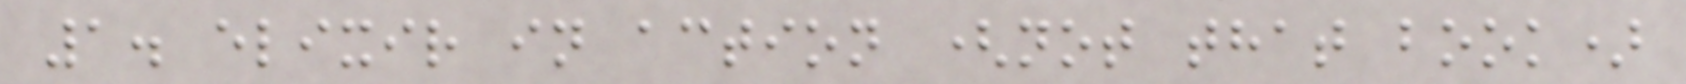1. elixir in action (not that book)
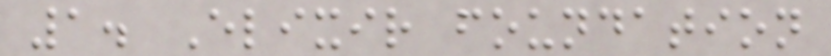1. Elixir foundation
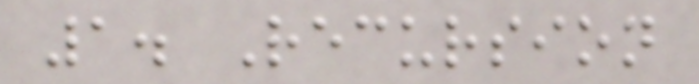1. Recursion
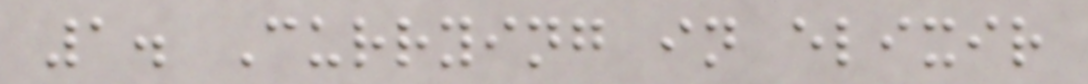1. Currying in elixir
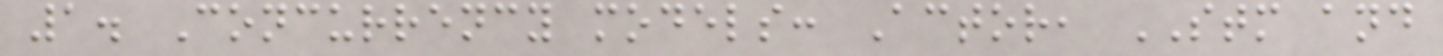1. Concurrency models: Actor, STM and
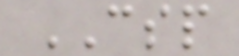CSP
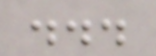...
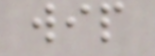wip
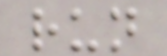run
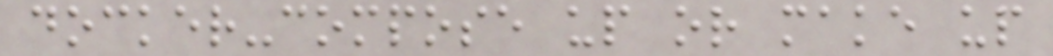docker-compose up or make up
